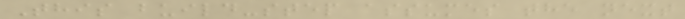This build-step assumes the next
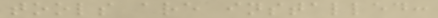tools are installed:
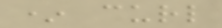* curl
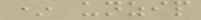* unzip
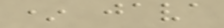* java
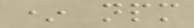* npm
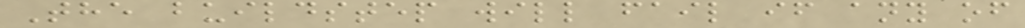The buildstep will fail if any of
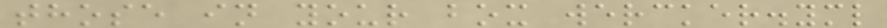those in your box wercker.yml
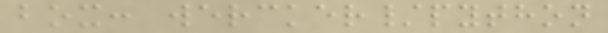box: wercker/python
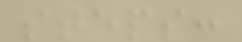steps:
